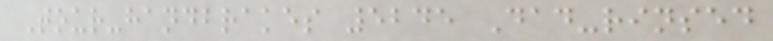Tour-handbrakes 5245 Dad-rinsed
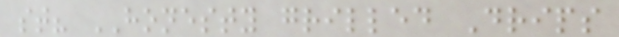st? HONESTY grilled Drips
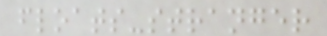floats-stranger
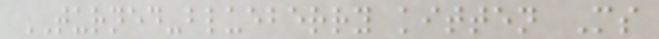TURNED-blueberry kitten Ms
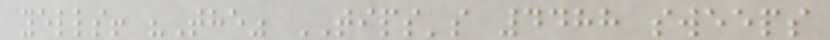yells! "The" TIPS's 4488 sweeps
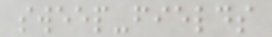sweep-fields
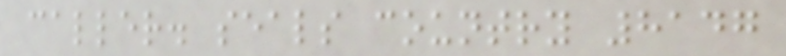caller. seals country 8147
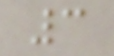3
